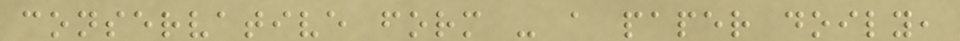conservative form - a paper doily,
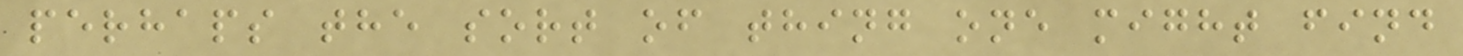perhaps the sort of thing one might find
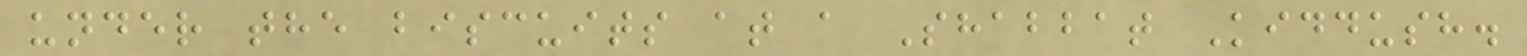under the biscuits at a Shabbat Kiddush.
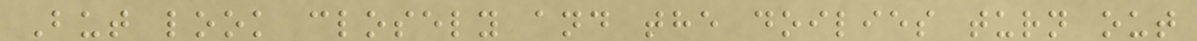But look closely and the doilies turn out
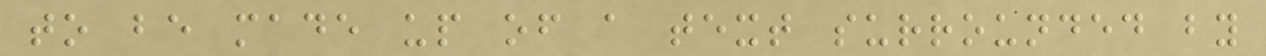to be made up of a text surrounded by
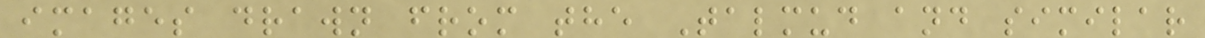images drawn from the Talmud and similar
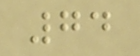74
